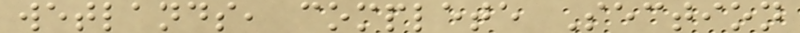wetlands, complete Section
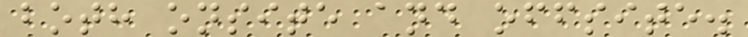both onsite and offsite.
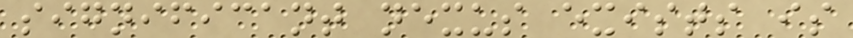significant nexus exists is
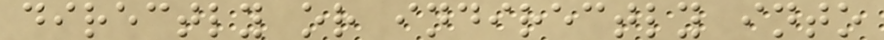directly or indirectly into
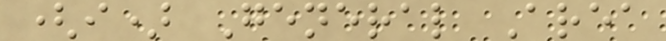(i) General Area
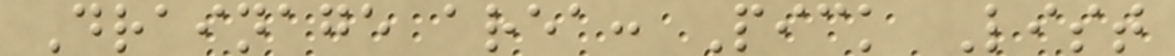Drainage area: Pick List
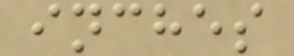inches
